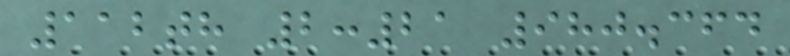112th 2:21 980.364
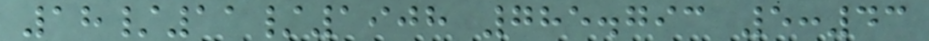18/11/1908 785.793 5:43
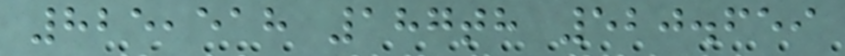825,518 187th 520.659
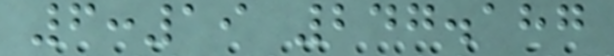6:19 247.187
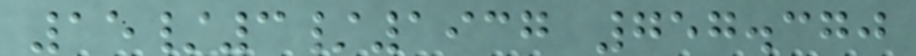15/3/1937 757.370
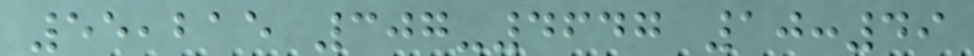55,215 307-4647 10:49
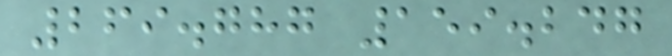269.787 159.247
